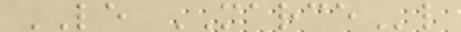LE MARCEl
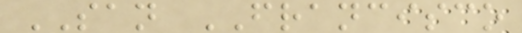SAN FRANCISCO
